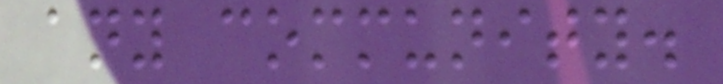any community.
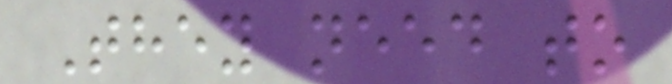They need to
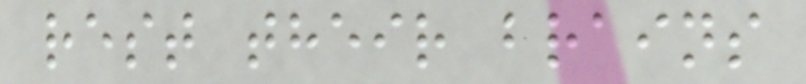rest their brains
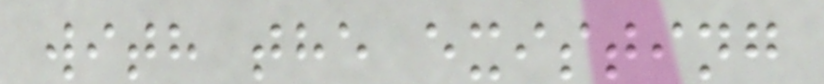with the existing
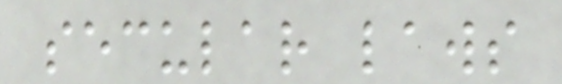secular laws
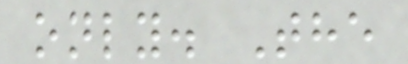only. The
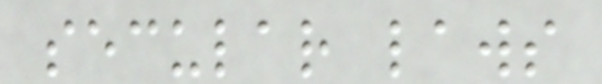secular laws
